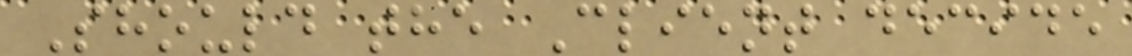Should the Client decide
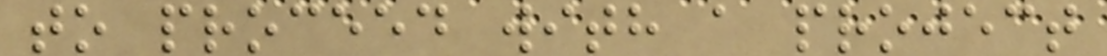to proceed with a project
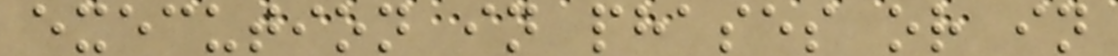execution in phases or in
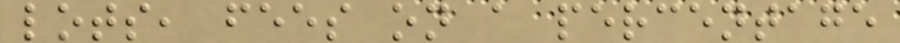lots, fees on a percentage
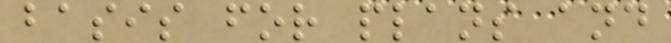basis for plans and
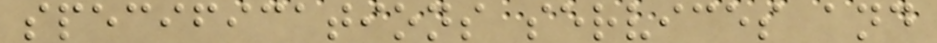specifications services and
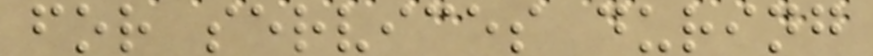for services during
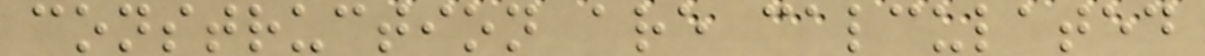construction are calculated
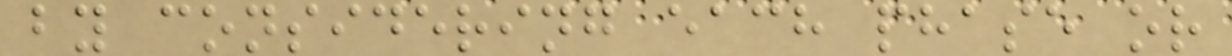by considering each phase or
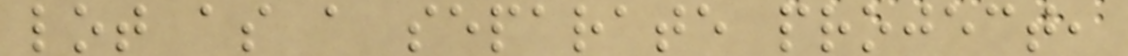lot as a separate project,
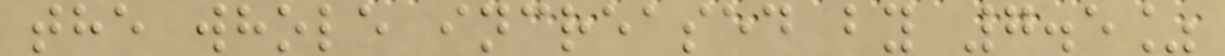the whole increased by 7.5%
